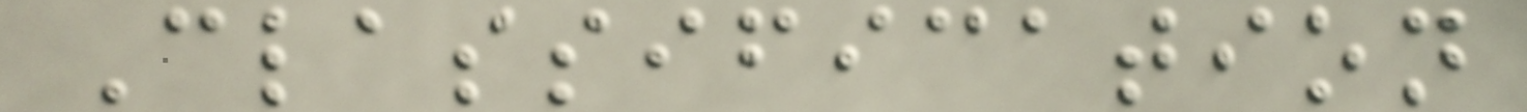Classification
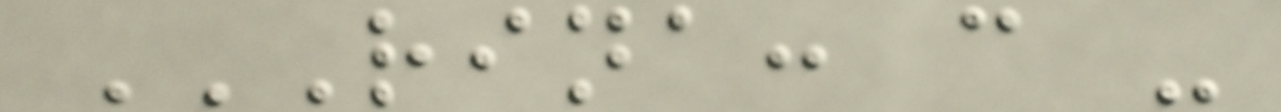RINA: C -
